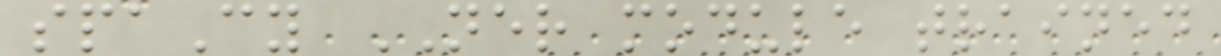spaCy NER module trained
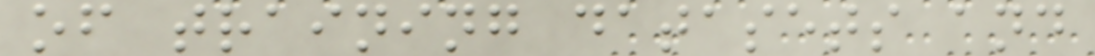of training datasets and
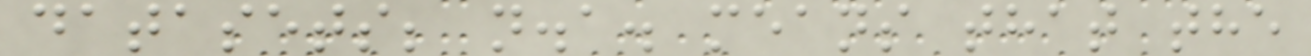datasets; n.a. means that the
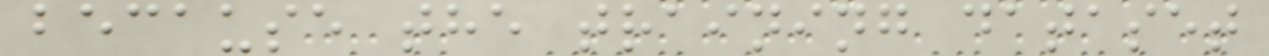because the training dataset
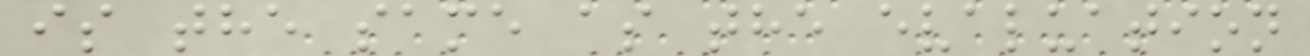is the same as the evaluation
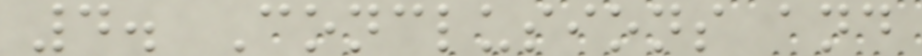4. Conclusions and
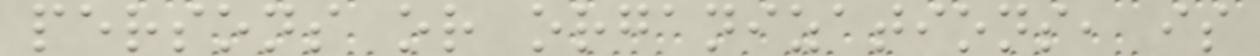persons or organizations, is
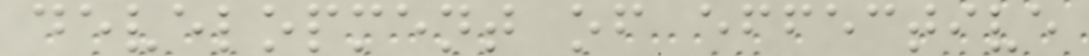development of effective
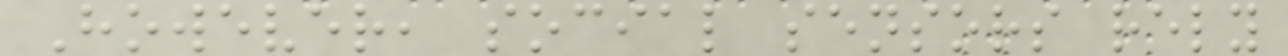However, social sensors rely
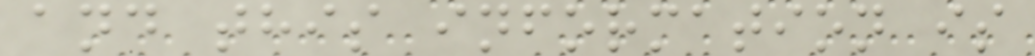and this information is
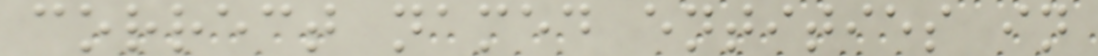correct named entities in
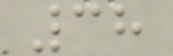38
